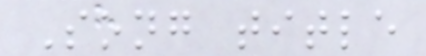Song title
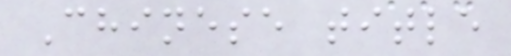Chinese title
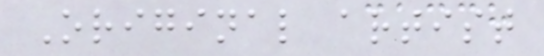Original artist
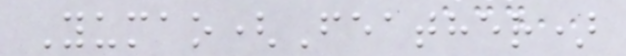Yumao(Feather)
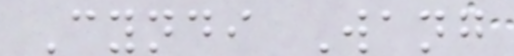Cyndi Wang
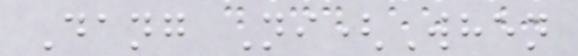Dang Ni(When
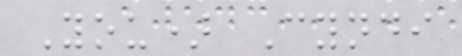You) Cyndi
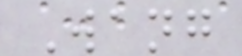Wang
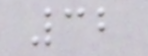32
